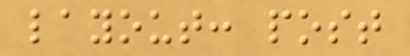layout: post
